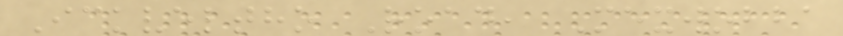Ickveltho Road, Mexwobba
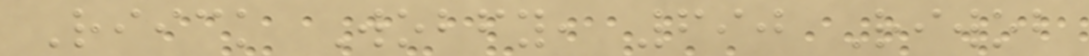Riick Wobfy, 690 Riwob
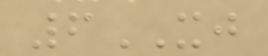6XJ
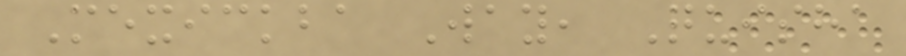Mexickba Way, Quisha
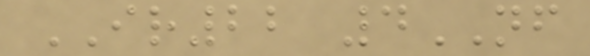IR22 4NF
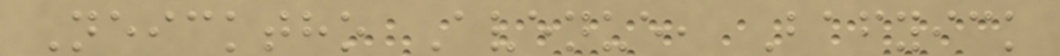Neicktho Avenue, Bafyick
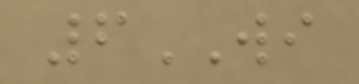6WI
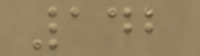142
